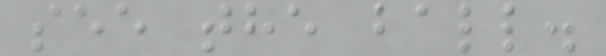see the ball.
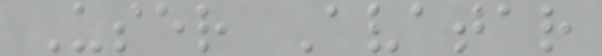User Avatar
